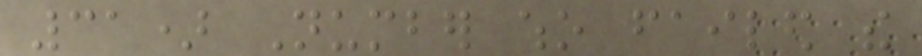31) Number who failed the
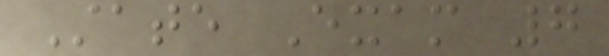State Exam 7
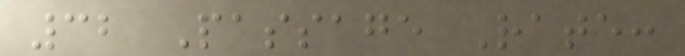32 Passage Rate:
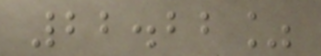22.22%
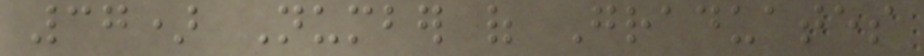37) Number of Graduates
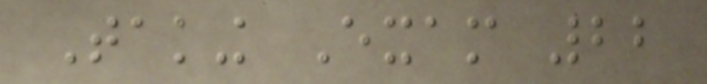Taking Exam 22
